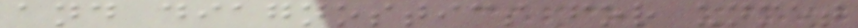and diagnostics for unmet
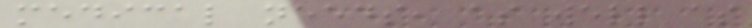medical needs, as well as
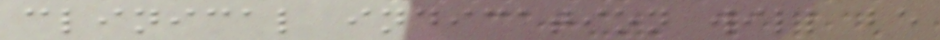clinical indication will be
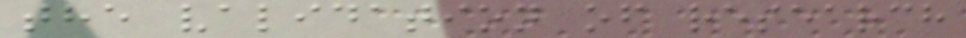the validation of research
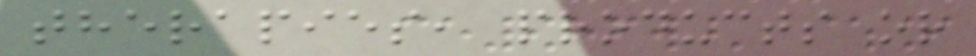therapies, products or
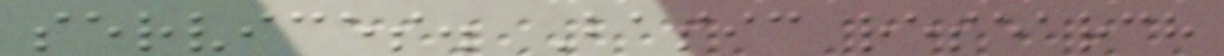services. Basic research
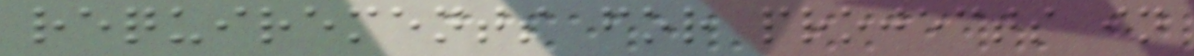requirements for projects in
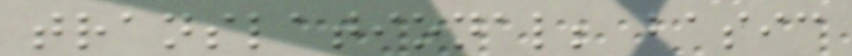translational; basic
